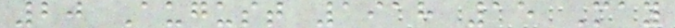20 August 1918 15 May
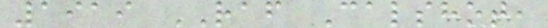1919 RAF Calshot,
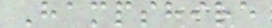Hampshire
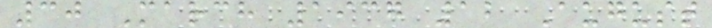30 March 1937 12 August
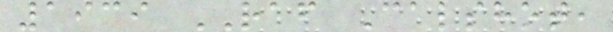1939 RAF Calshot,
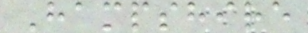Hampshire
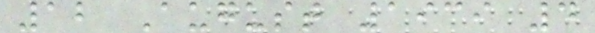12 August 1939 4
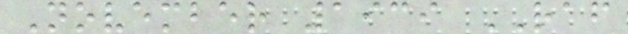November 1939 RAF
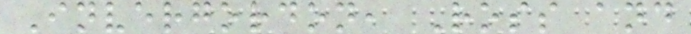Invergordon, Ross and
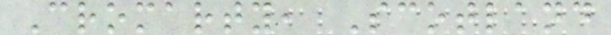Cromarty, Scotland
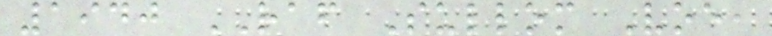1940 RAF Sullom Voe,
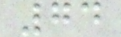74
